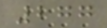277
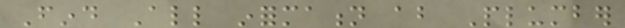Find All information about Plumber
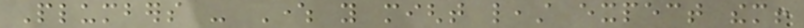Plumbers - Where you might least expect them!
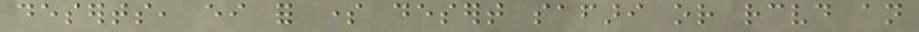deserts, either for some desert safari or received an
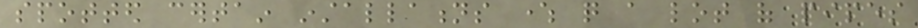spotted certain installations where quite a lot of pipes
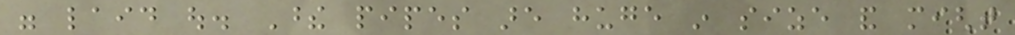were laid out. These pipes are huge in size and might
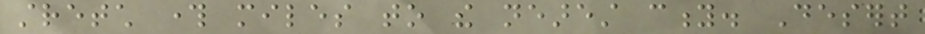stretch through miles to the nearest city. Desert
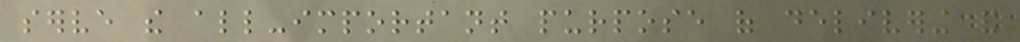serve the all-important purpose of delivering and
